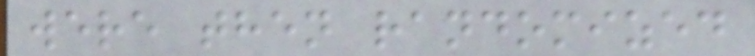were then randomized
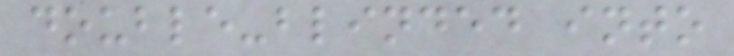double-blinded into
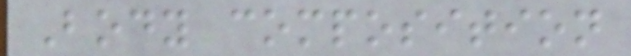Body composition
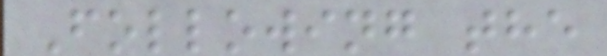Following the
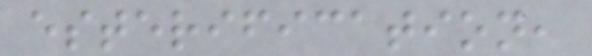esterification,
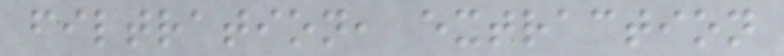filtration, extraction
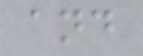and
